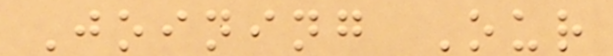Joining Our
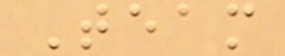Team
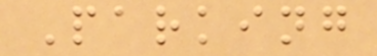Parking
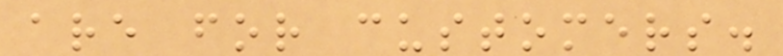are for customers.
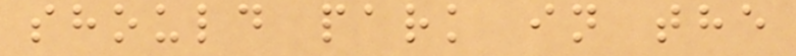should park in the
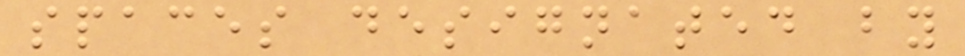spaces designated by
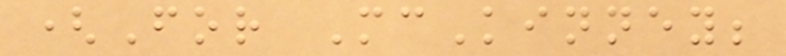(For McKinney;
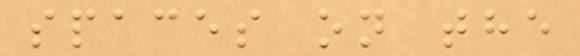spaces on the
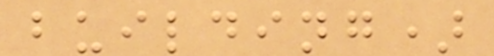building)
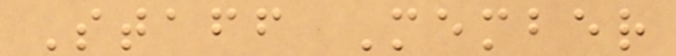Staff Member
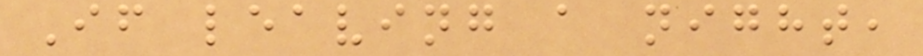If leaving a night,
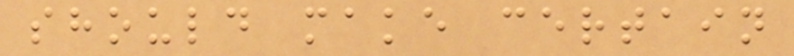should make certain
